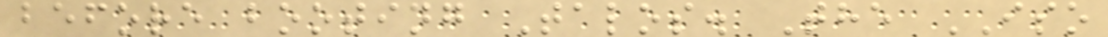before booting Talos. The ISO
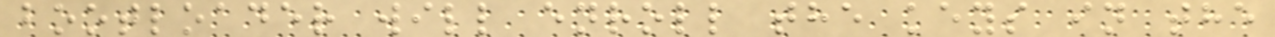bootloader will enroll the keys in the
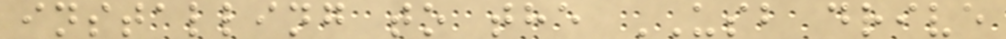installing to the USB drive
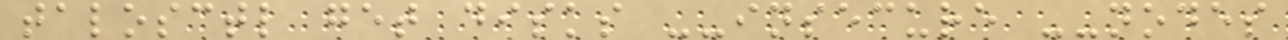talosctl get disks --insecure --nodes
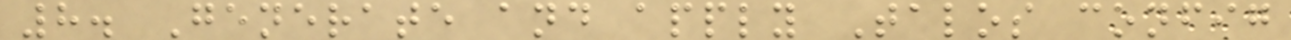8. Generate and apply Talos config
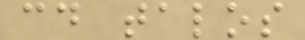cd talos
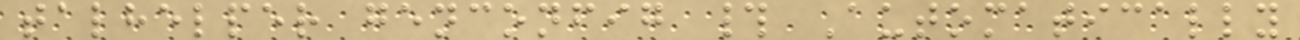talhelper genconfig # Automatically
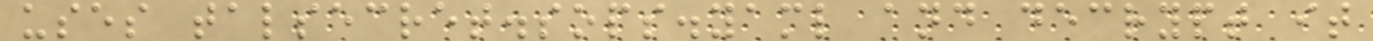uses talsecret.sops.yaml and decrypt it
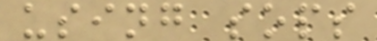using sops
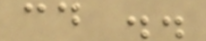cd ..
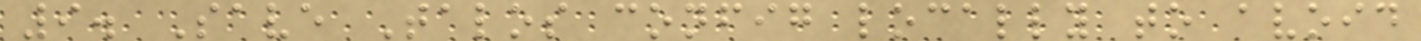9. Save Talos config locally to avoid
